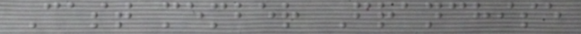Cast member Franchise
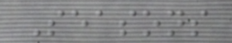Seasons
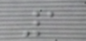1
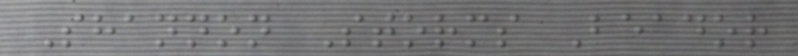Shannon Storms Beador
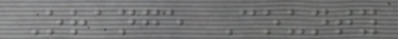Orange County
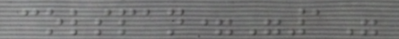colspan="1"
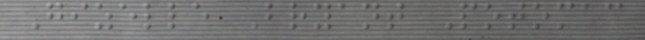Gizelle Bryant Potomac
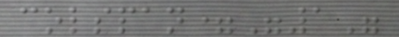colspan="1"
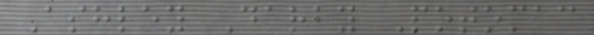Ashley Darby Potomac
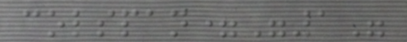colspan="1"
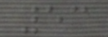53
